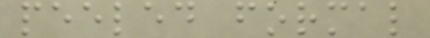peeled formal
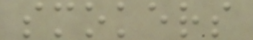smokers
